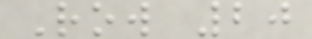Row 20
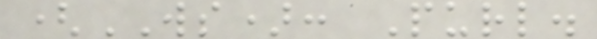(WS): Purl.
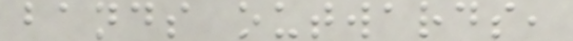bands outwards,
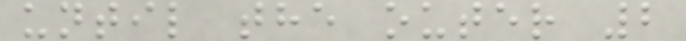until the outer 2
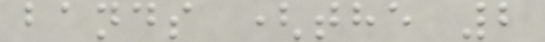bands (the 2
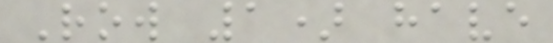Row 1) have
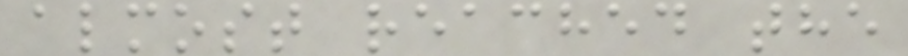almost reached the
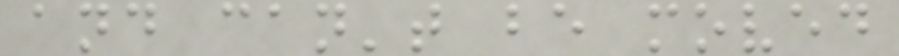and can't be moved
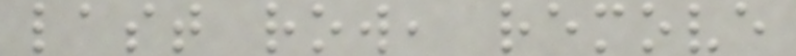last row, remove
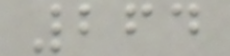264
